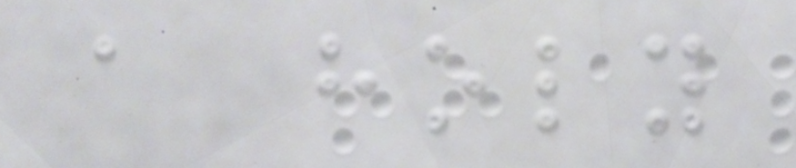a holy
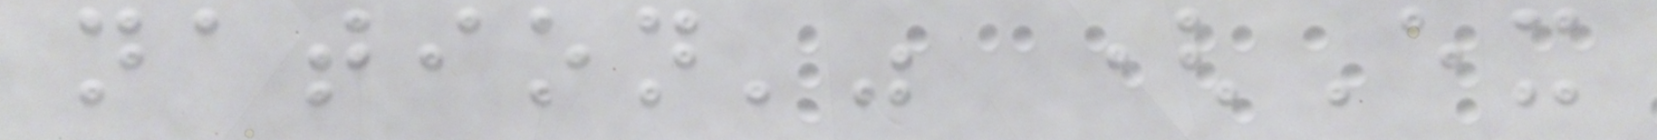nation'" (Ex
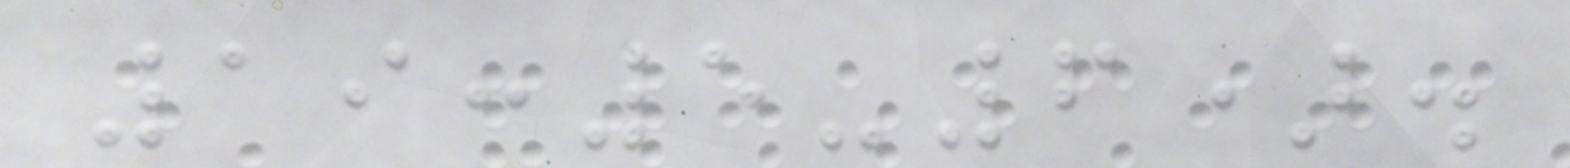19:5-6).
